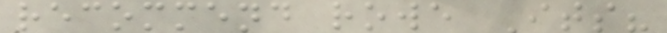recommend rowe Its?
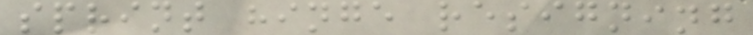sprint hinge resigning
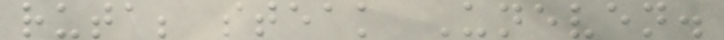ruta; steak Uneven.
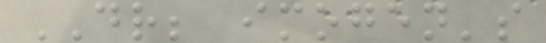DR; imogen's
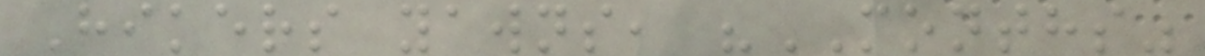Hikers yawns, "MONTHS"
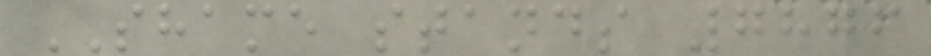SHAME stands 7876
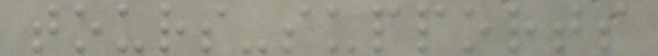tours-supports
